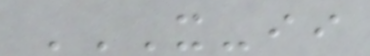X-II
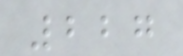227
